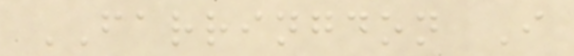FARRINGDON I
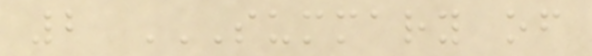2 SUMMARY OF
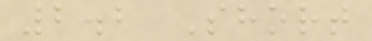2.2 Short
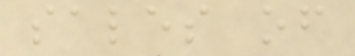sales of
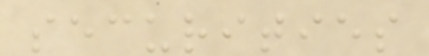securities
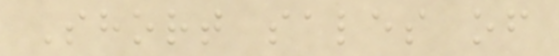Short sales of
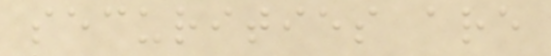securities are
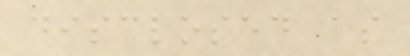disclosed as
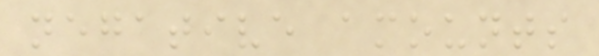negative amounts
